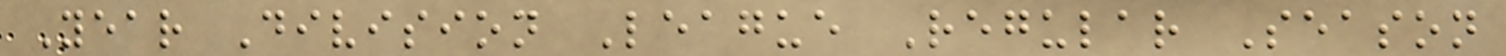Year Division League Regular Season
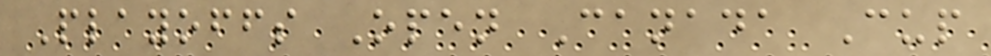Playoffs Open Canada Cup
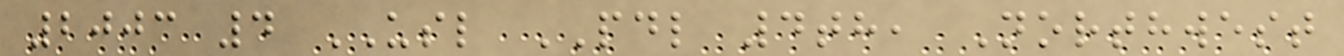2003 4 USL PDL 4th, Northwest
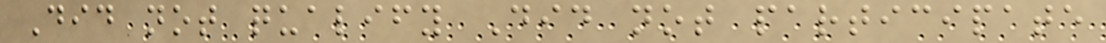Did not qualify Did not participate
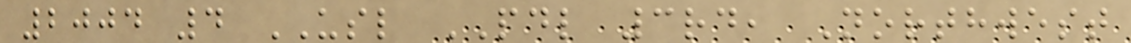2004 4 USL PDL 3rd, Northwest
